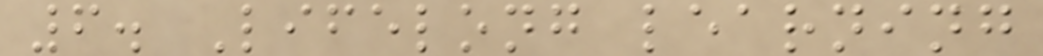6. Lifelong learning
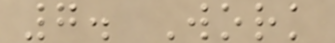7. Work
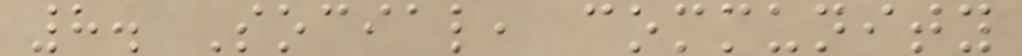8. Social, community
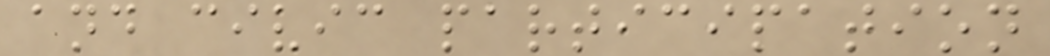and civic participation
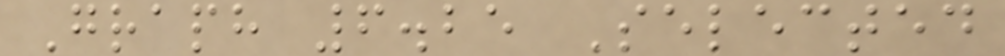Graph 6.25 Selected
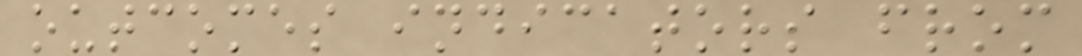outcomes indicators from
